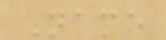Name
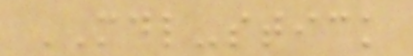MDL-stick
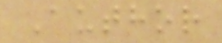Author
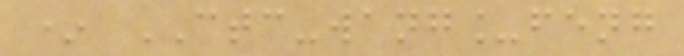* CTC-wang_feng
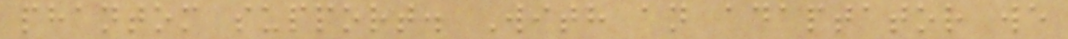phantom support. With an adaptator we
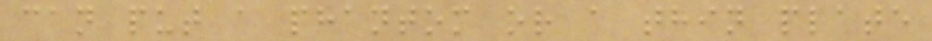can put a phantom or a thin plate
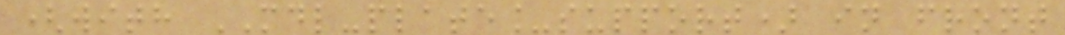(with MDL-plate_support) in front
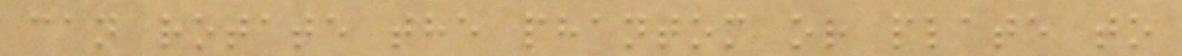can rotate the phantom or plate to
